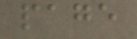page
